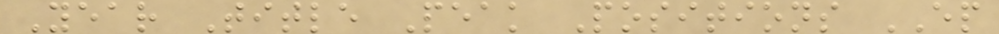Year Title Peak Positions EP
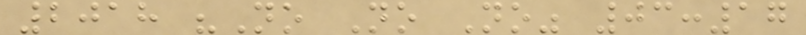2018 "No No No" 03:17
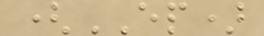(EP)
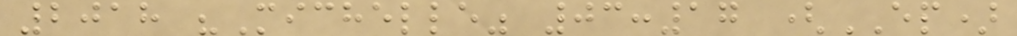2018 "Michelle" 03:17 (EP)
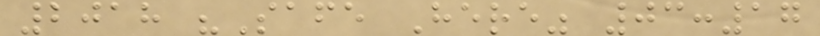2018 "Safe Here" 03:17
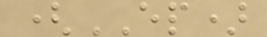(EP)
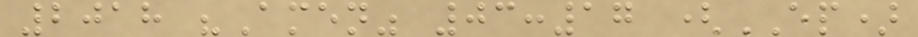2018 "Amen" 03:17 (EP)
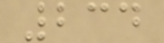234
